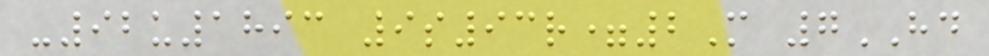-92u1893 9s93r=2M 7HD
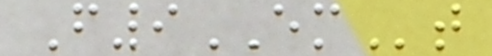F9EMt
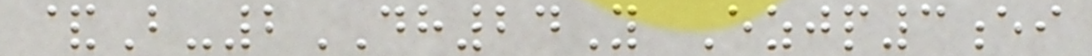&B-2DH24Y Ezjp3ei
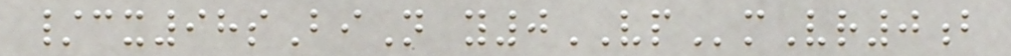/cx98sBiN y0VPmVr0b
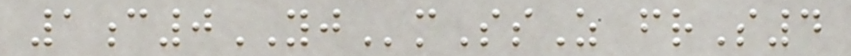1c0YJmSsZ frS4
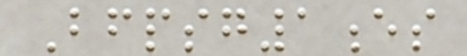Bfpsg1es
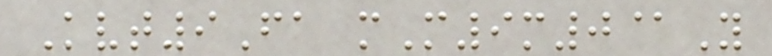Kvt9Fa mM9m0@Y
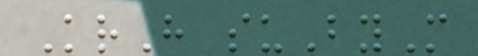KrH suByM
